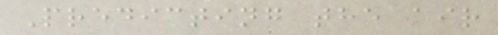Predicting the air
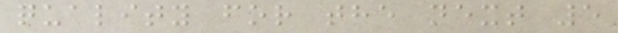quality for the next 5
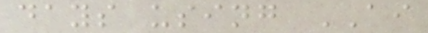days using AI
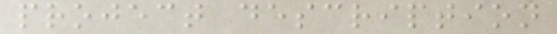project description
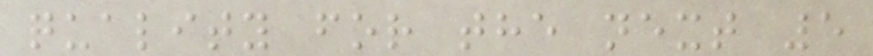quality for the next 5
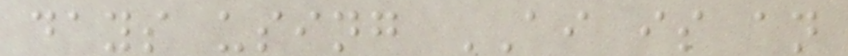days using AI is an
